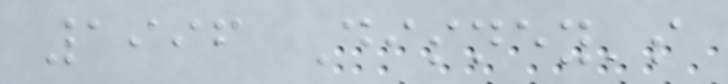1996 Disney's
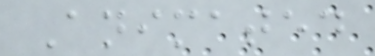Animated
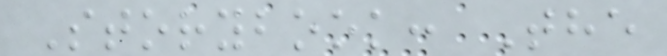Storybook: The
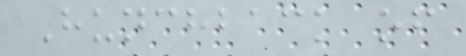Hunchback of
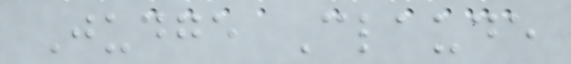Judge Claude
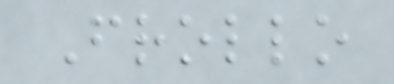Frollo
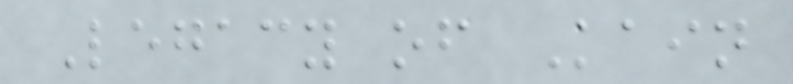Legacy of Kain
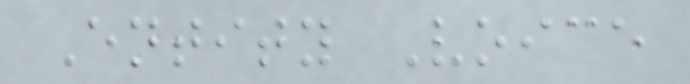Entity Voice
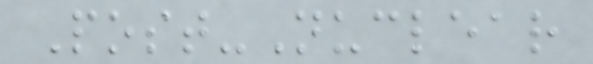Post-Nuclear
